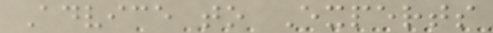Advice to Experts
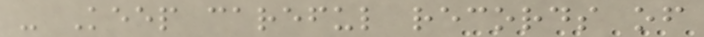- Keep careful records of
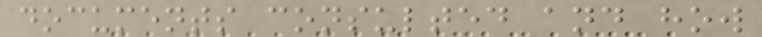documents consulted and how
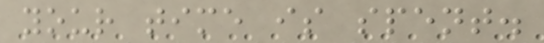your time is spent.
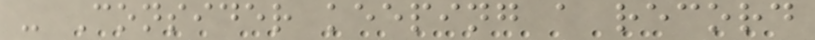- Consider keeping a record
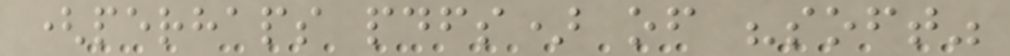(perhaps pdfs) of "soft"
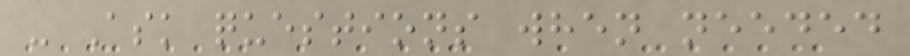- Ask questions when needed
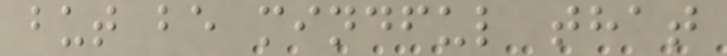but be mindful that
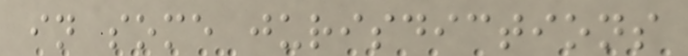in some jurisdictions
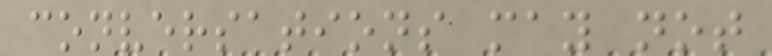conversations may not
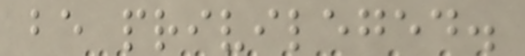be privileged.
